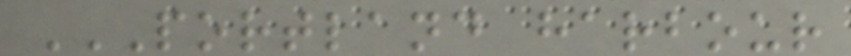PORTLAND HARBOUR
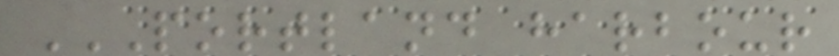PORTLAND HARBOUR
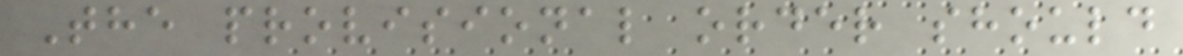The provisional order should
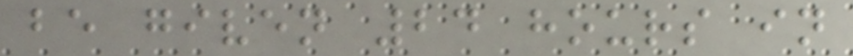be given 24 hours in
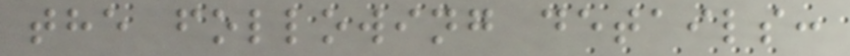the following details:
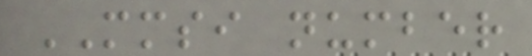MMSI number
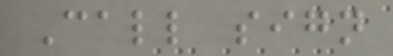Call sign
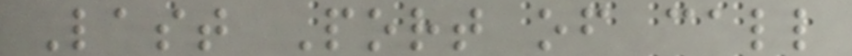Last Port of call
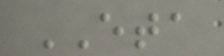ETA
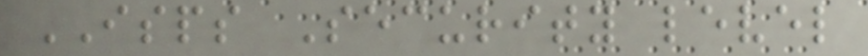ISPS Security level
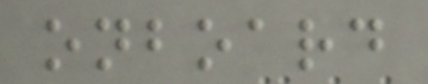onboard
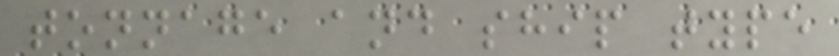tonnage and ship type
